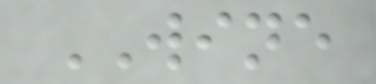WINE
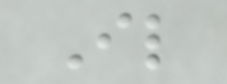Il
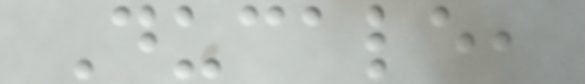Ducale,
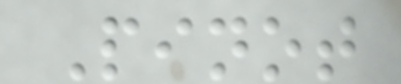Pinot
